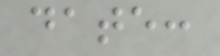date:
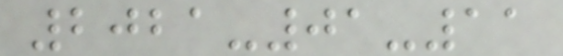2021-01-11
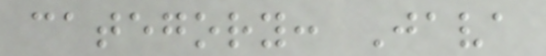category: Java
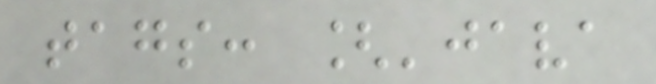tags: ['java
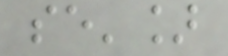se']
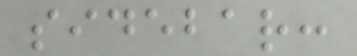sidebar:
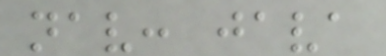nav: java
